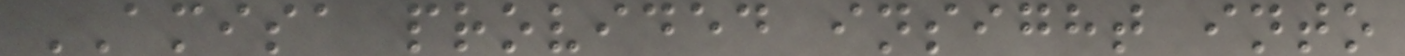AMISA provided insight into
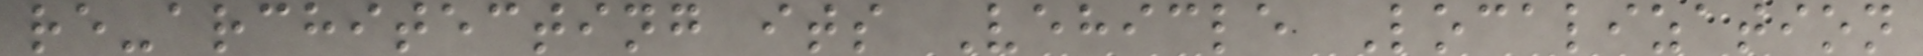re-architecting its Vehicle Localization
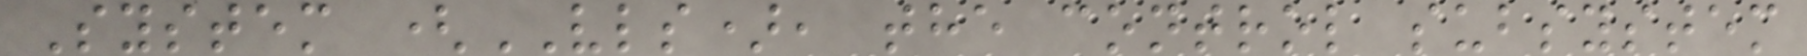System (VLS), the control subsystem
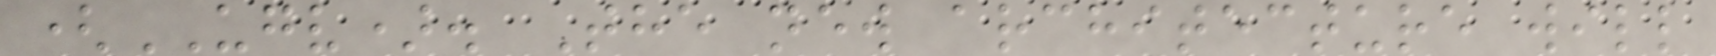(UGV). The new architecture will
